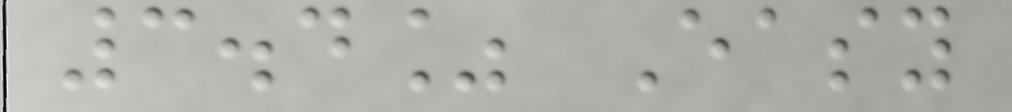3.4% Easy
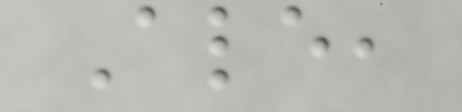Ale,
